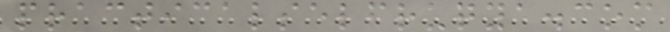practicalselfruqya.com
